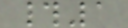#1
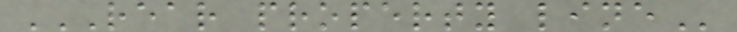REAR PROPERTY LINE
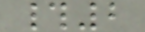#2
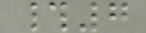#7
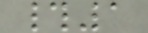#1
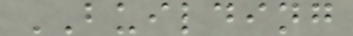BUILDING
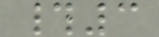#3
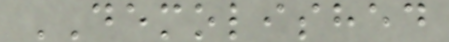DEMOLISHED
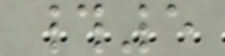#5
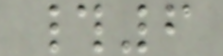#6
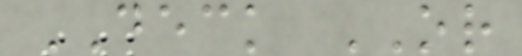DECK OR
